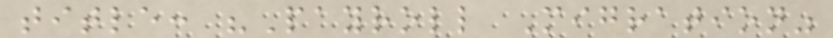title: "Payroll Migration"
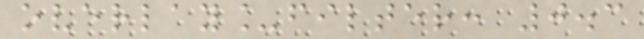overlay_filter: 0.3
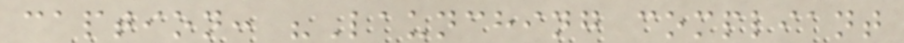caption: "Launching compliant
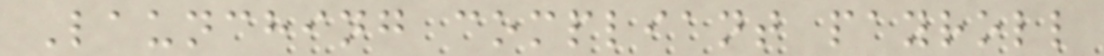Launching compliant payroll
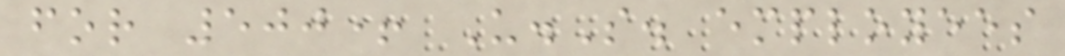for 500+ U.S. employees
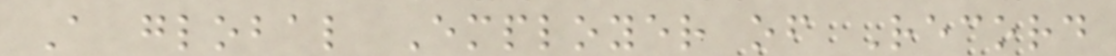A global Employer of Record
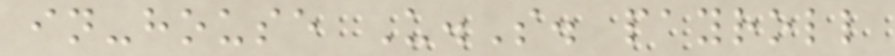in-house U.S. payroll
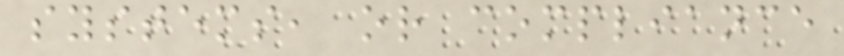systems, or compliance
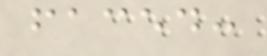faced:
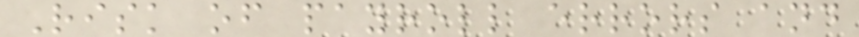Risk of payroll errors and
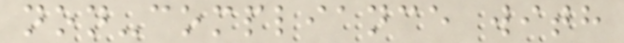non-compliance with
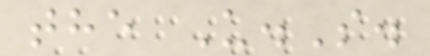the U.S.
